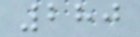280
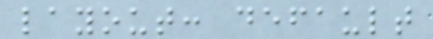layout: default
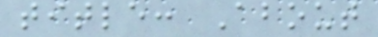title: About
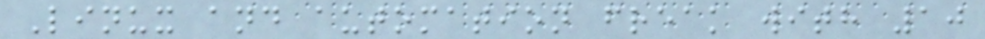Linux and automation freak with 10
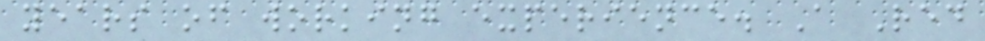years of working experience. A Red
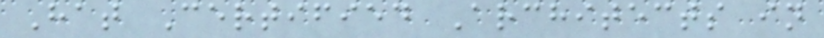Hat Certified Architects in
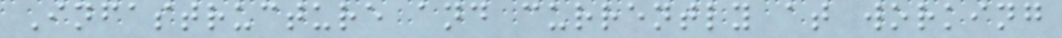Infastructure and currently at working
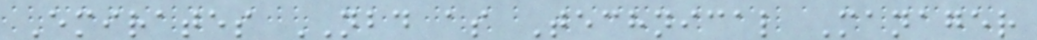Emirates NBD as Technical Manager
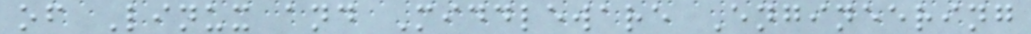of Linux and Middleware Engineering
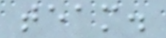team.
